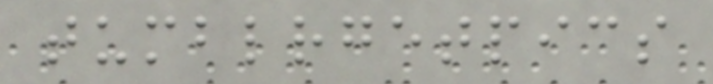tumblrgetpics
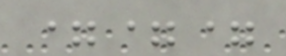===
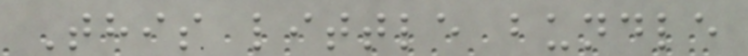This little bundle
